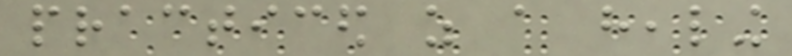practiced as a healing
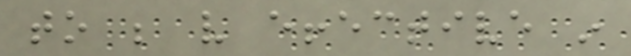to be very effective in
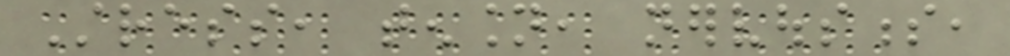Stress, tension, nervousness,
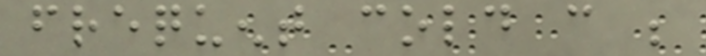frequent cold can be
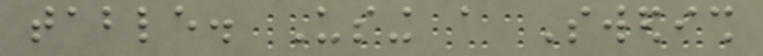table. Using a Swedish
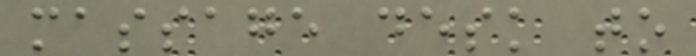massage desk to
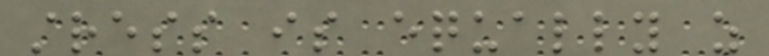stress is equally as
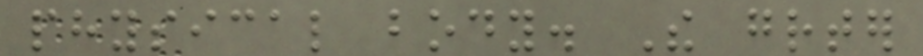physical body. The greater
